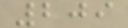209
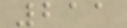211
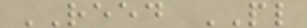REED PL
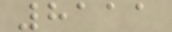8111
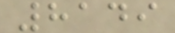8149
